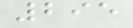295
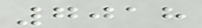7018
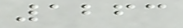1263
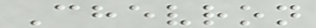Chevron
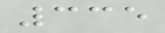335
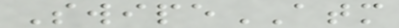SwipeATM
